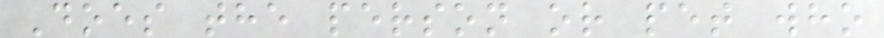Does the person or pet who
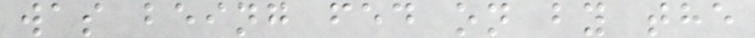was being fed on by the
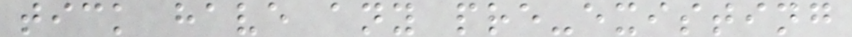tick have any pre-existing
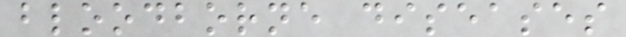bloodborne diseases
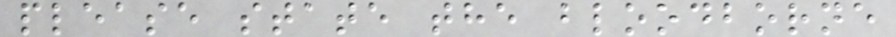please state the bloodborne
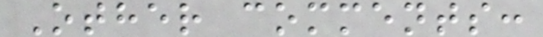Other comments:
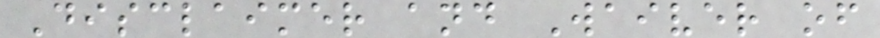Disclaimer and Waiver of
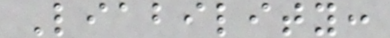Liability:
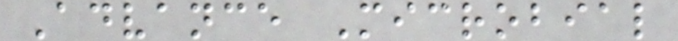Advance Microbial
